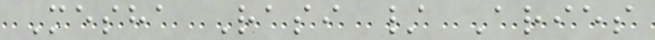Mesha Rasi / Aries
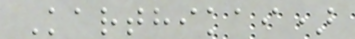Karthikai)
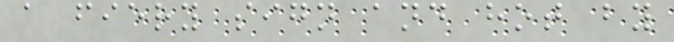a fiery sign and hot by
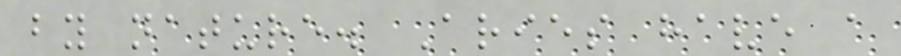by nature. Aries have a
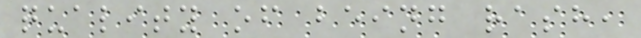quality of being rash,
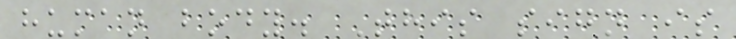human body. This sign is
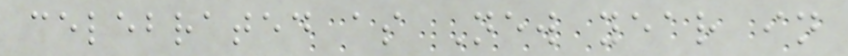celebrated as New year in
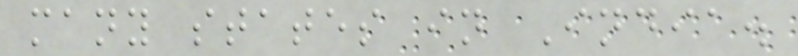many states in India.
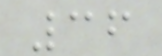36
